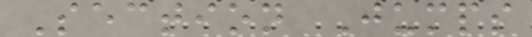Section Jumps
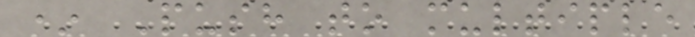* Push to multiple
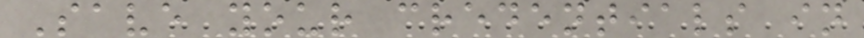Save your credentials in
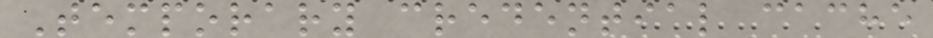Temporary credential cache
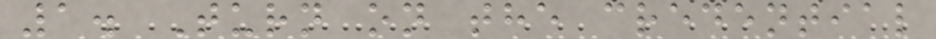1. Turn on the credential
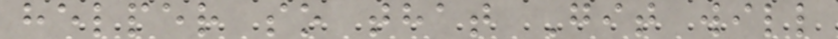helper so that Git will
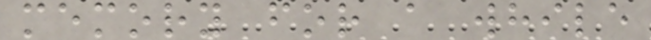memory for a while
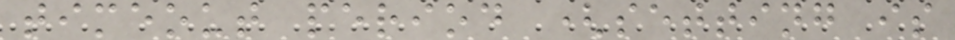timeout period (setting is
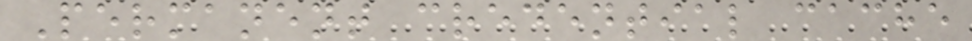Permanent credential cache
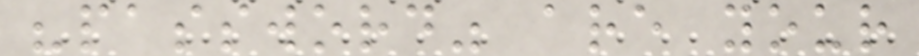"password" are your
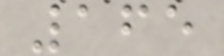165
